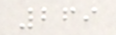269
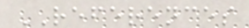REFERENCES
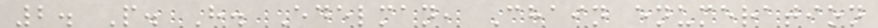2. P. H. Edelman, Chain enumeration
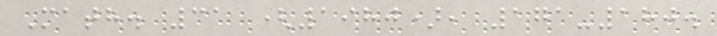Math. 31 (1980), 171-180.
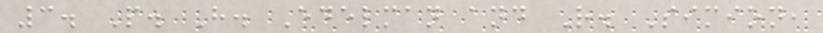3. P. H. Edelman and R. Simion,
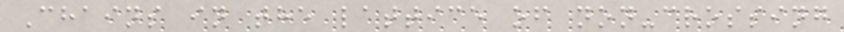Chains in the lattice of non-crossing
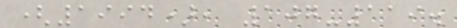(1994), 107-119.
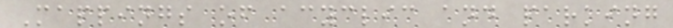Mappings of acyclic and parking
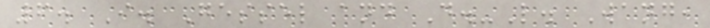6. I. Gessel and D.-L. Wang,
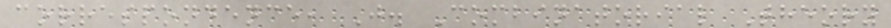correspondence, J. Combinatorial Theory
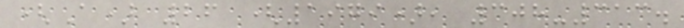(A) 26 (1979), 308-313.
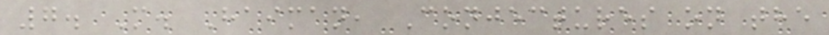7. M. Haiman, Conjectures on the
